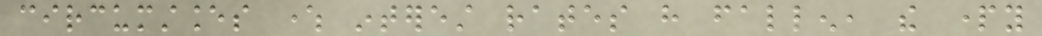circumstances where interest rates have fallen, the party
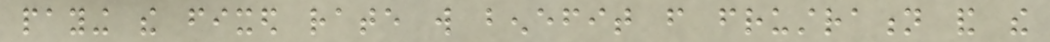paying the fixed rate will benefit from frustration and the
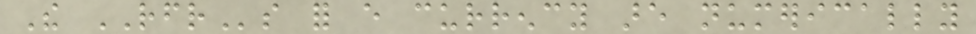The RFRs for every currency are numerically
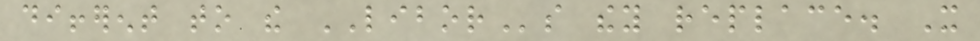different to the LIBORs they replace. It
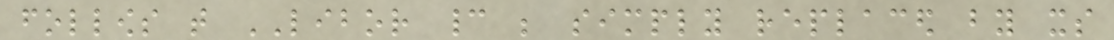follows that LIBOR cannot be simply replaced by its
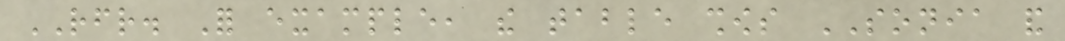RFR. For example, the table shows SONIA and
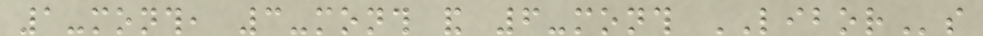1-month, 3-month and 6-month LIBORs
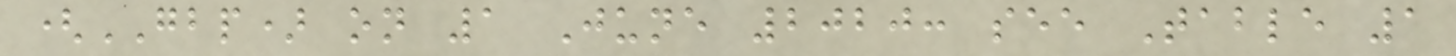(GBP) on 1 June 2020: see Table 1
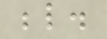below.
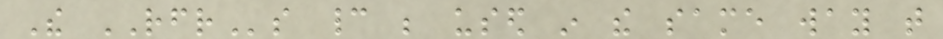The RFRs cannot be used in the same way that
